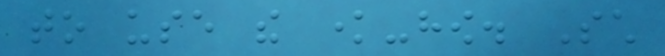to use the know-how. Such
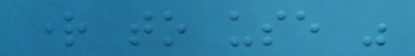right to use was
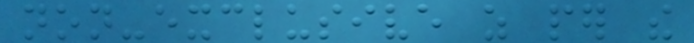non-exclusive as per the
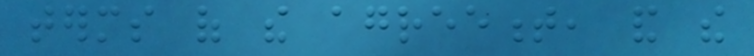terms of the agreement, and the
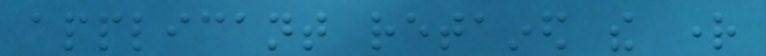applicant retained the right
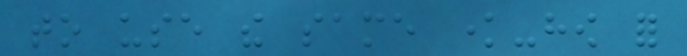to use the same know-how for
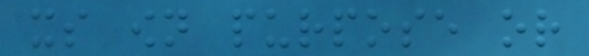its own purpose or
